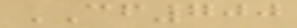CF700
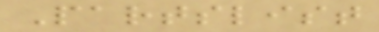Partslist
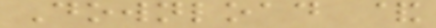Download &
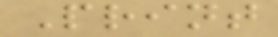Print
